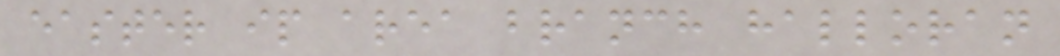easter ip area branch halloran
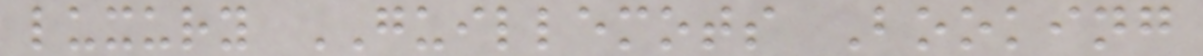luxury GUILLEMOTS Booking
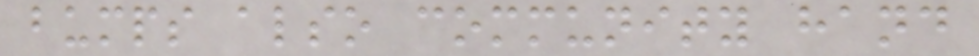bumps also community hand
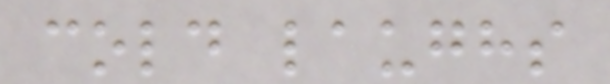cold laughs
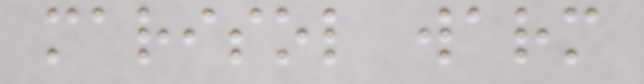marisol warm
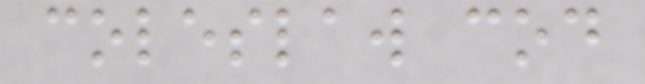coleslaw cod
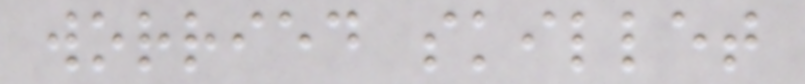worried skillet
